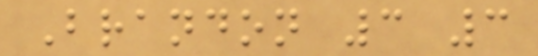Brandon 3 3
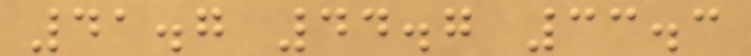41.7 44.7 33.3
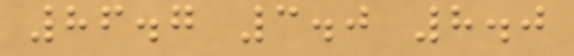86.7 3.0 8.0
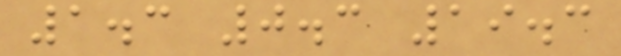1.3 0.3 19.3
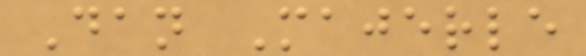Dan Majerle
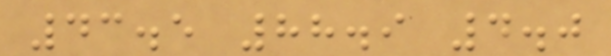43.5 88.9 4.0
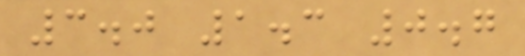3.0 1.3 0.7
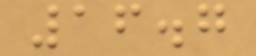16.7
